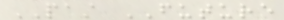PAST FUTURE
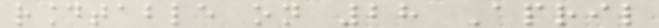roundtable on 28 April
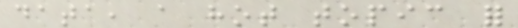data, a hot topic for
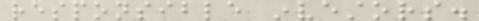responsible investors.
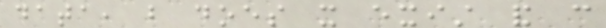data, but does it exist and can
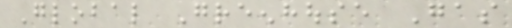Global Greenhouse Gas
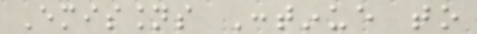Emissions Continue to
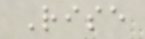Rise
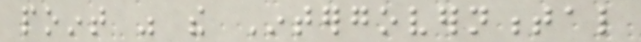point was the Intergovernmental
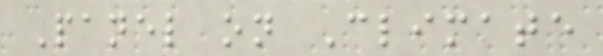Panel on Climate
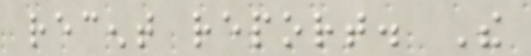recent report. The
